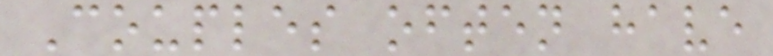Couples often have
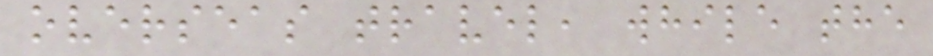overseas travel, while the
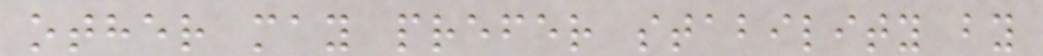other may prefer stability by
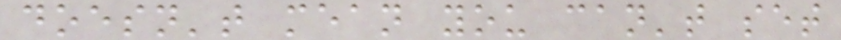doesn't mean you can't set
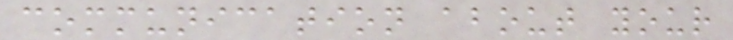communication about your
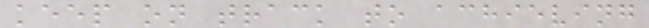keep on track to achieving
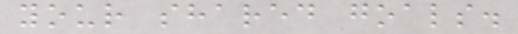your shared goals.
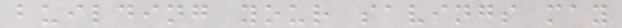building your savings may
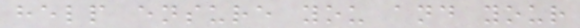help ensure you and your
